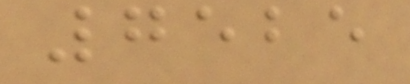7525
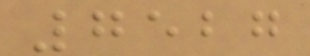7527
